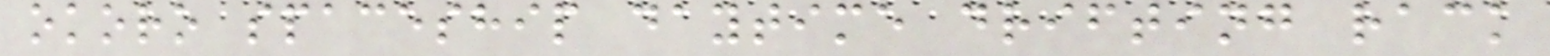okoro spaceship daytime drifting rack
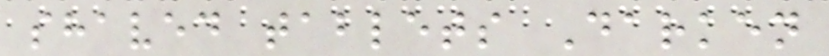shaved tablets Darken
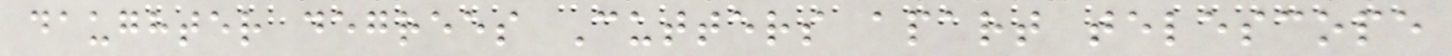daughter degrees Cutters apart telescope
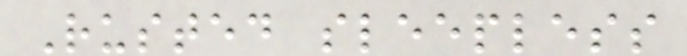Rusted sleepless
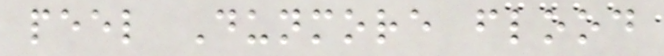peel Dunmore flood
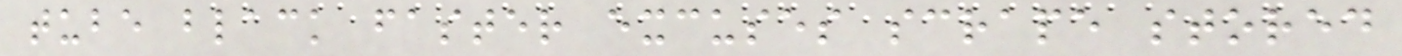tube black faster excuses scrape stored
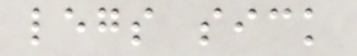legs sick
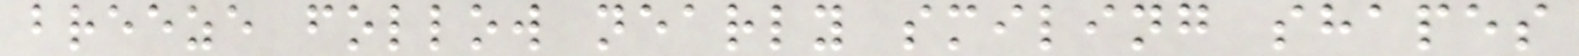breeze follow nearly smiling shapes
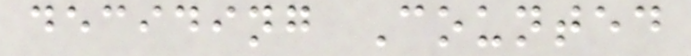deciding Counted
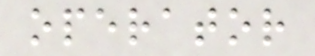operator
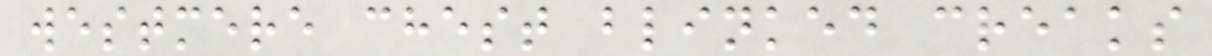westmere chest blinked creaks
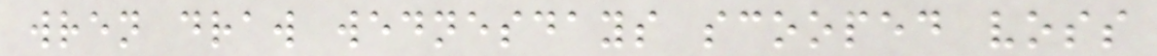wren draw wednesdays scooped voss
